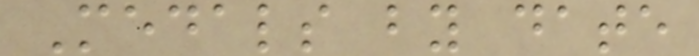Medals by date
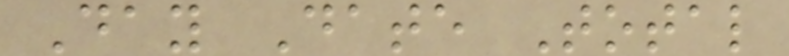Day Date Total
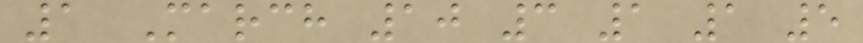1 March 10 3 1 1 5
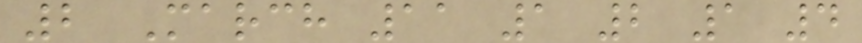2 March 11 1 2 1 4
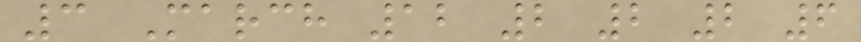3 March 12 2 2 2 6
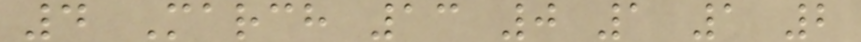4 March 13 0 1 1 2
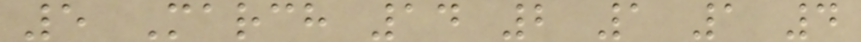5 March 14 2 1 1 4
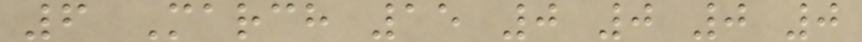6 March 15 0 0 0 0
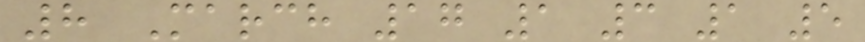8 March 17 1 3 1 5
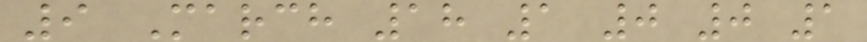9 March 18 1 0 0 1
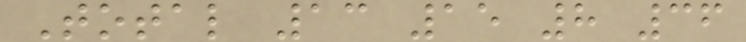Total 13 15 8 36
